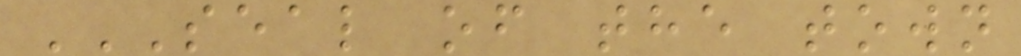SEAL OF THE TOWN
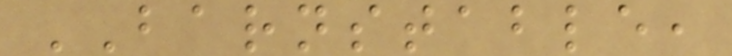BARNSTABLE,
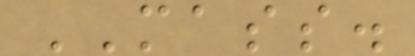MASS.
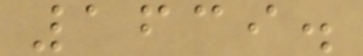1639.
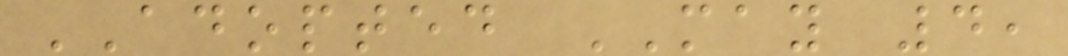ADOPTED MAY 4,
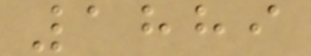1889
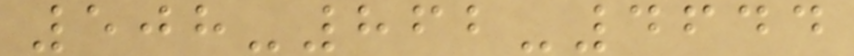508-862-4644
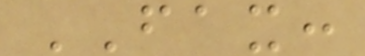FAX:
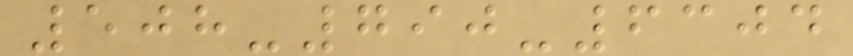508-790-6304
